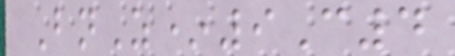BnZ*9C4
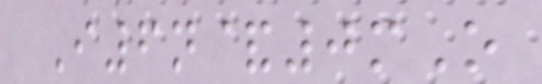I6n&0mO
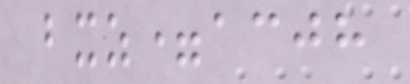bxz=acjh
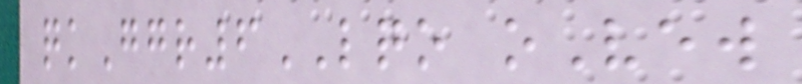qkGgr6LQO oVew
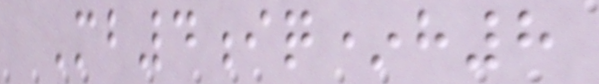Mb4iq*h8
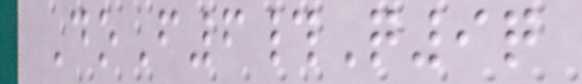DoF6#Q9q
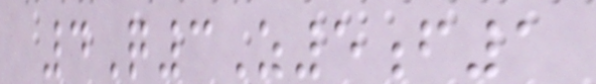4Q3Z5f1
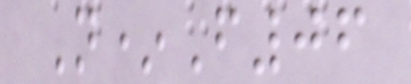N*F06
